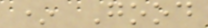* Good
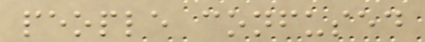people confused
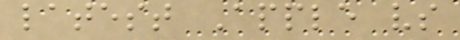latest Apple vs
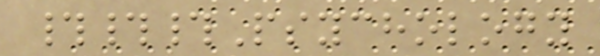###Psychology
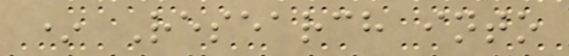* Research into
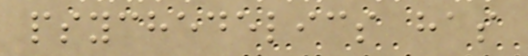psychedelics has
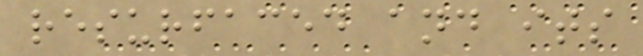resurfaced and its
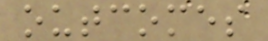outcomes
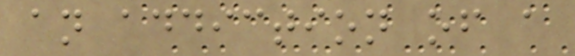an addiction of a
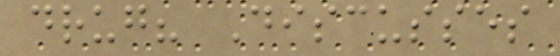drug? Discusses
